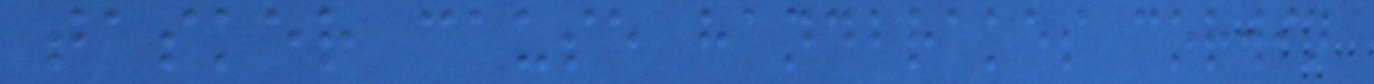tasker cause handbrakes corwin
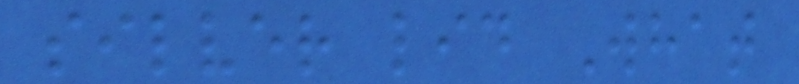silver lid What
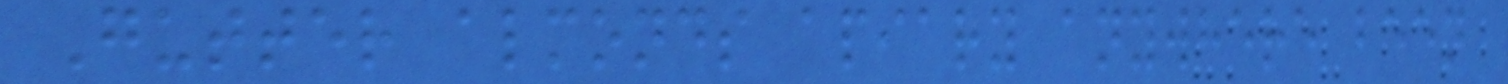Gutter almonds apiary anywhere been
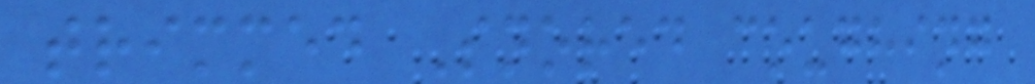trimmed Snored coughing
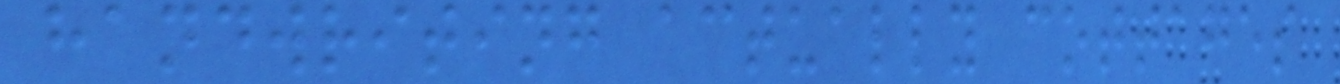handwriting actually cottages
